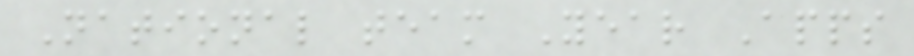National team Year Apps
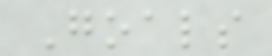Goals
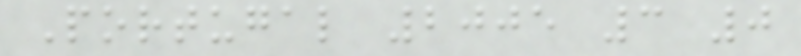Portugal 2005 3 0
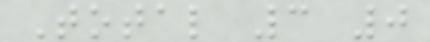Total 3 0
